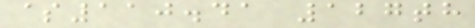$110.41 127th
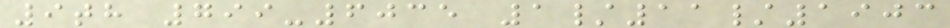9th 799-6035 1/11/1903
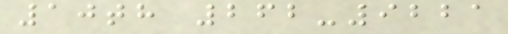10th 262-9221
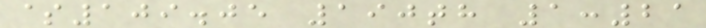$109.05 190th 1:21
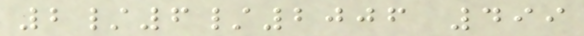2/6/2006 499
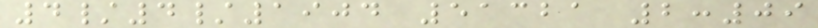4/4/1904 51321 2:09
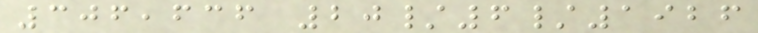306,636 20/6/1926
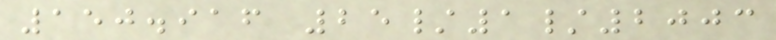150.916 25/1/2003
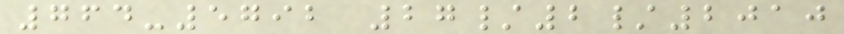764-5792 27/2/2010
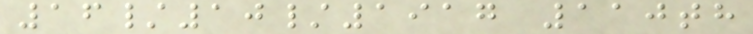16/10/1917 110th
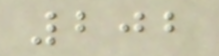202
